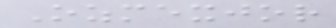Ozmexjor
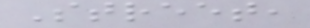Street,
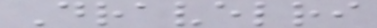Dravelri
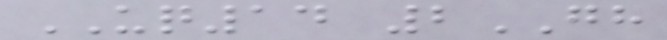UQ14 2GH
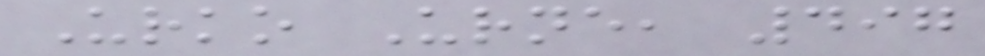Urko Urne, 497
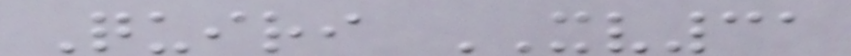Quiri XV31
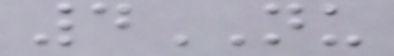4NU
